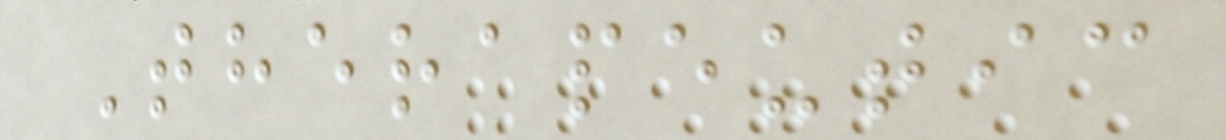Therapeutic
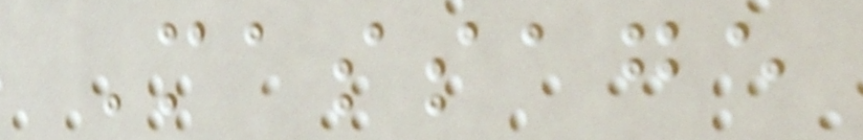Massage
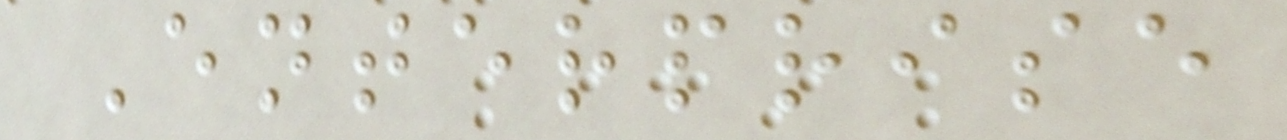Enterprise
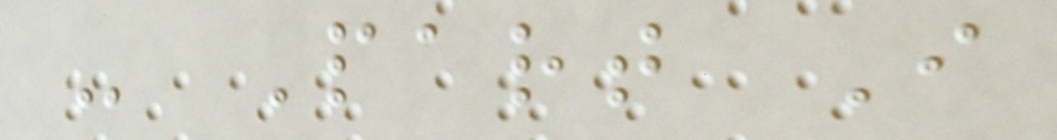- Part I
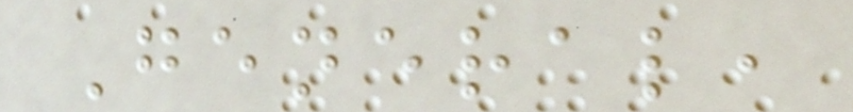General,
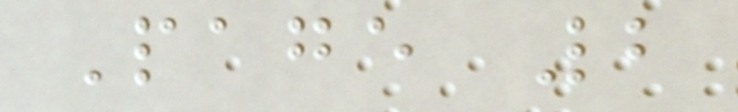Page 2
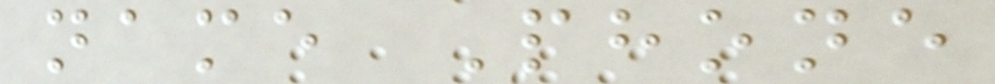name Phone
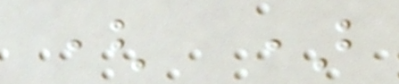( )
